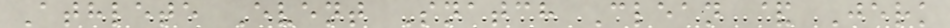Athlete Event Snatch Clean & Jerk
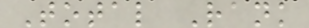Total Rank
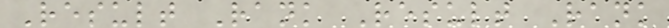Result Rank Result Rank
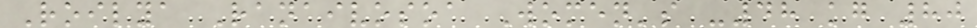Roilya Ranaivosoa Women's -48 kg 80
